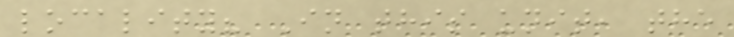locality? In this unit, the
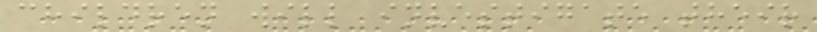children will investigate their
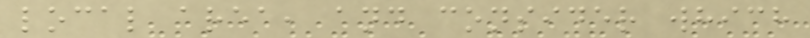local area, and consider which
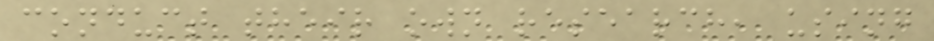conduct their own research, using
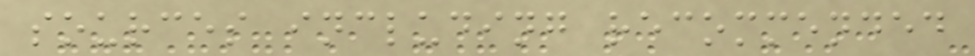sources including recommended
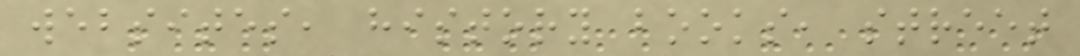websites, history books, street
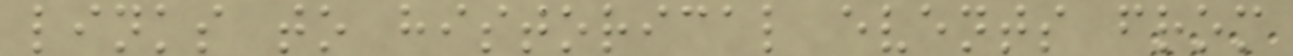links to historical events from
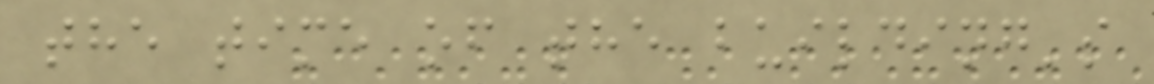the time of the building's
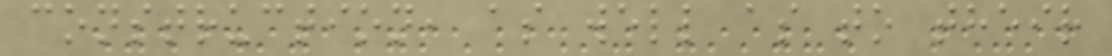construction, as well as to their
